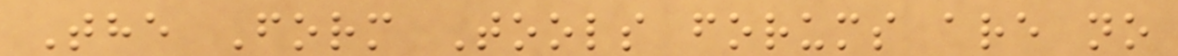The Form Tools forums are no
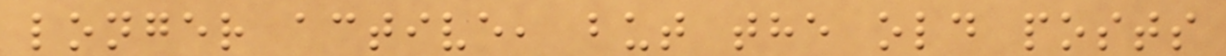longer active, but the old posts
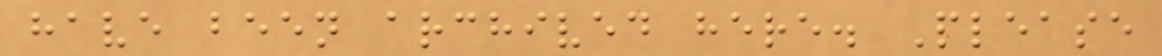have been archived here. Please
